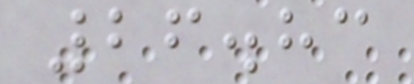26.83
